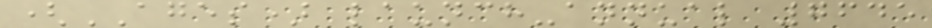(AGES) launch-annual 7645
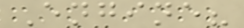Engine?
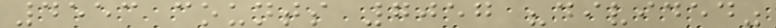4553 counts 7057 "divided"
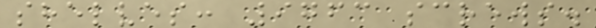shelves: 9763 screws.
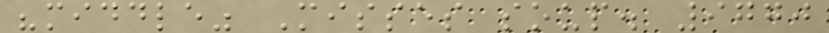"middle" Misses soup. 9770
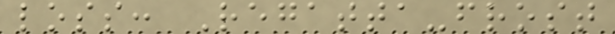loss: Regatta-frost
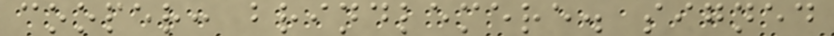cooper: brindlemere. signed
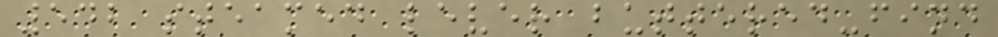542 steamed lever buttered-find
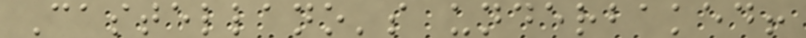Castellano's underbaked!
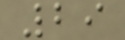29
